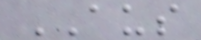AUS
